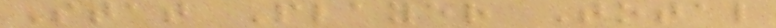Stat Player Total
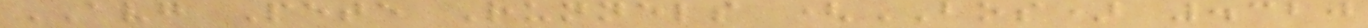AVG Pete Runnels (BOS) .320
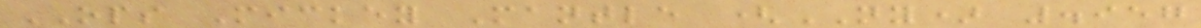OPS Mickey Mantle (NY) .957
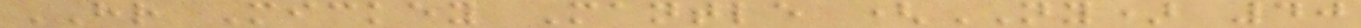HR Mickey Mantle (NY) 40
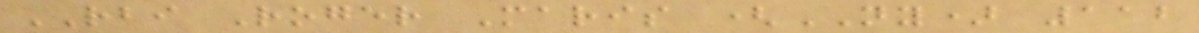RBI Roger Maris (NY) 112
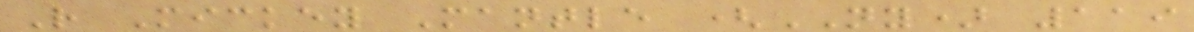R Mickey Mantle (NY) 119
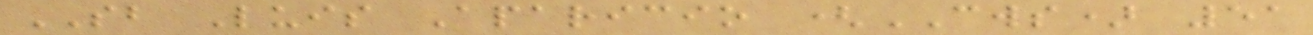SB Luis Aparicio (CWS) 51
